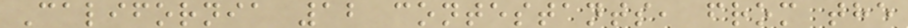California 12 contestants, from the
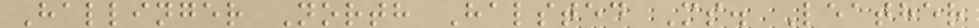Hallinger North Halsted Ms. Leather
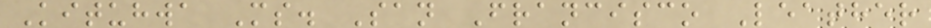Kituhwa Ms. San Francisco Leather
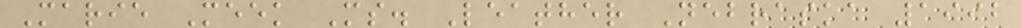Marie Meek Ms. Leather Nebraska 1992
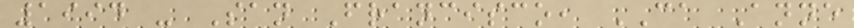1994 - San Francisco, CA Anne
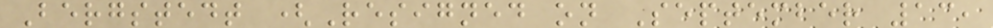Bergstedt (Resigned on September 13,
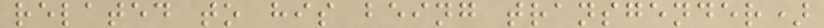related to his being transgender)
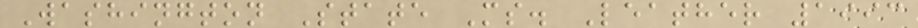Washington State Ms. Leather 1993
